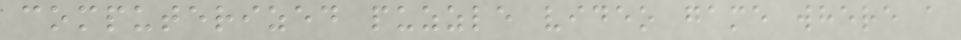computerized puzzle video game where a
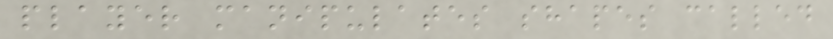player manipulates shapes called
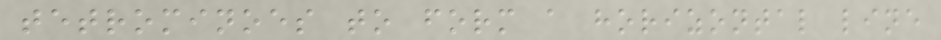tetrominoes to form a horizontal line
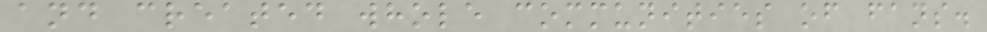and created whole communities of fans.
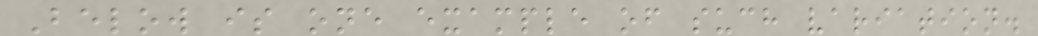Below is one example of such variation.
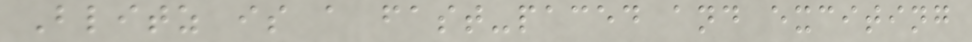Blitz is a fast-paced and exciting
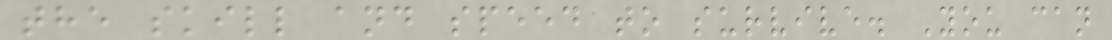the skill and speed to survive. You can
